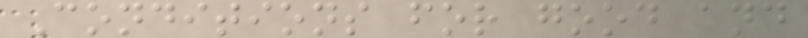Conditions for good and
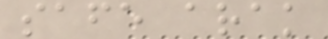safe arak
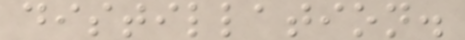distillation.
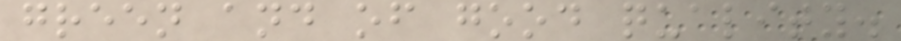green and of good quality.
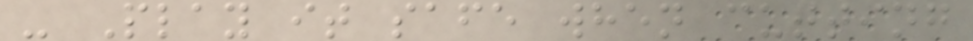- Play it safe when cutting
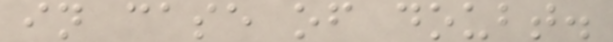in case of doubt.
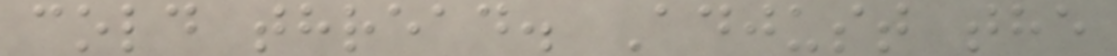cold thread. Adjust the
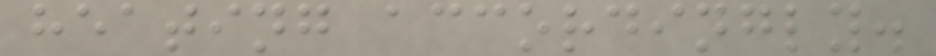heating accordingly.
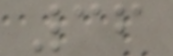36
